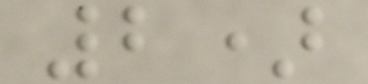2)
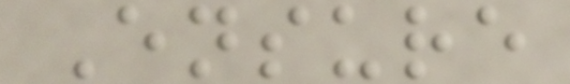Ensure
